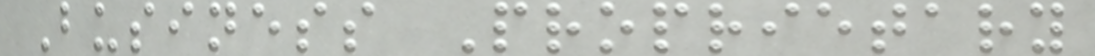Business Proprietary
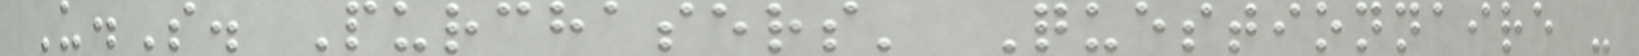U.S. Purchasers' Questionnaire -
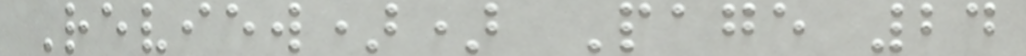Review)) Page 24
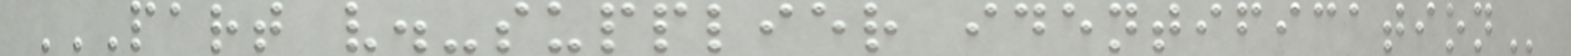PART V.-SUPPLIER IDENTIFICATION
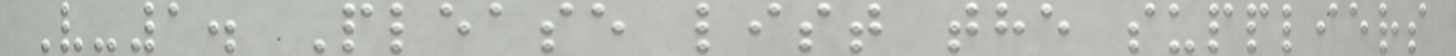V-1. Please list the suppliers
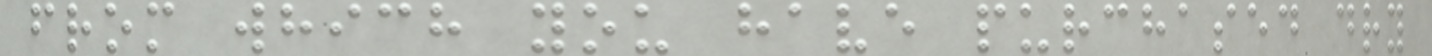from which you have purchased dry
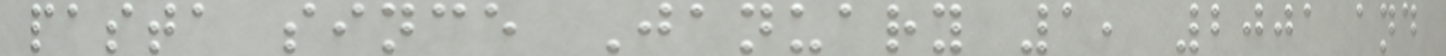pasta since January 1, 2001 and
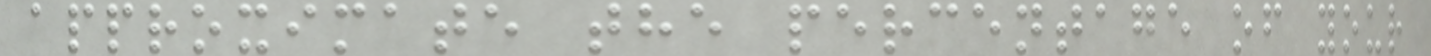approximate the percentage of your
